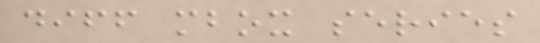diff mbox series
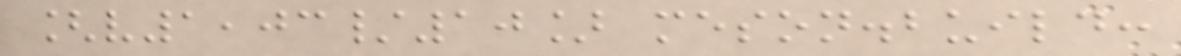[v1,03/10] meson.build:
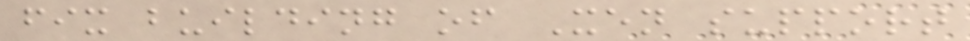fix building of Xen support
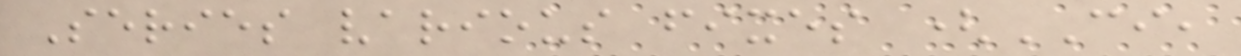Series various fixes (CI,
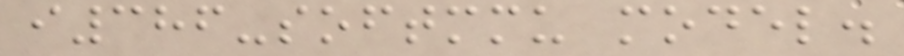i386-softmmu model.
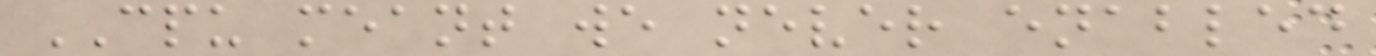CPU meant we never enabled
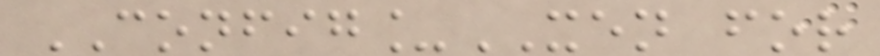CONFIG_XEN for
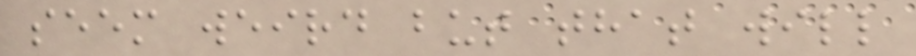seem weird but that will
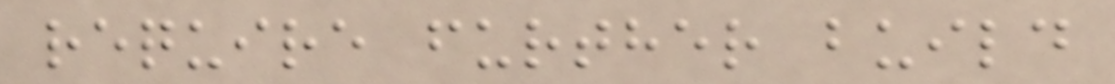require further build
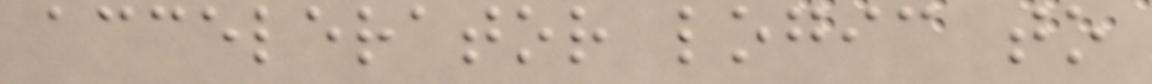accelerator logic to
